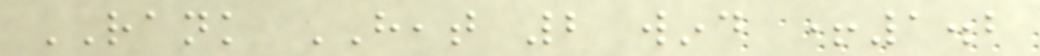RANK HEAT 2 wind +1.2
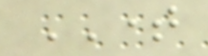TIME
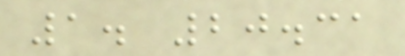1. 20.31
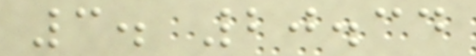3. 20.34
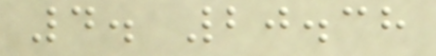4. 20.38
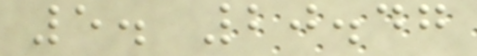5. 20.47
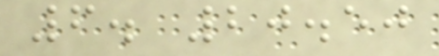6. 20.50
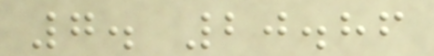7. 20.86
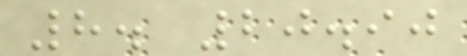8. 20.90
